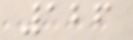126
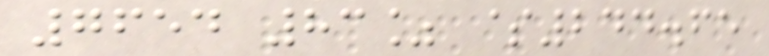7654 83% $244.65
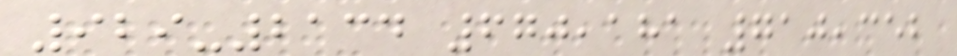929-2134 670,181 710,352
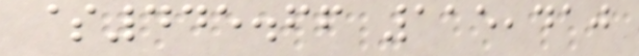$445.66 115,410
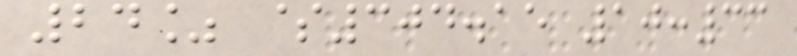24% $304.15 10:33
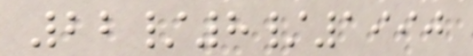22/8/1990
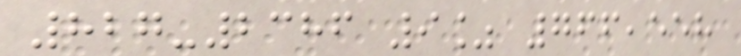827-2386 9% 766,558
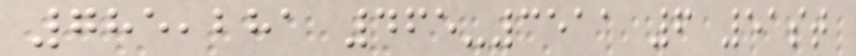785,281 465-3511 6 51st
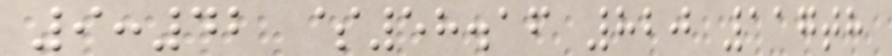9:42 $58.16 820 117th
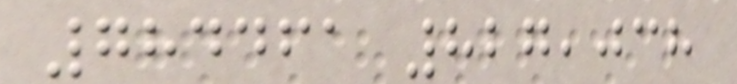784461 827,038
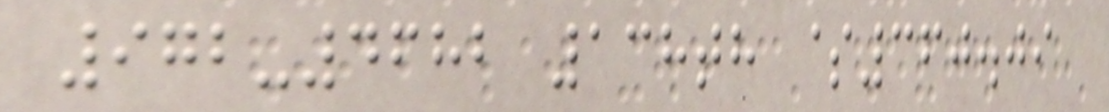972-4682 138th $360.09
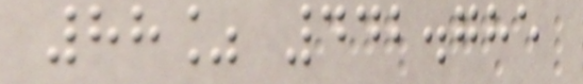88% 442.785
